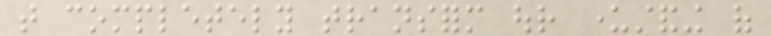that completely transform our understanding of
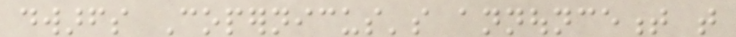dwarfs Copernicus's announcement that
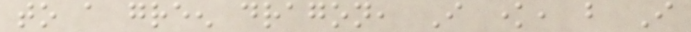to a green dragon, I know, but I
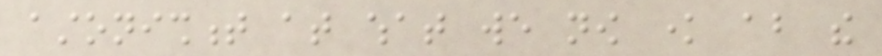astonishment at what we now know about the
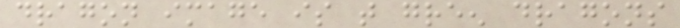dragon image is that green dragons
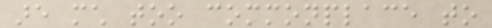are much too commonplace to
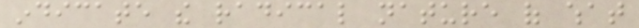indicate the radical nature of what
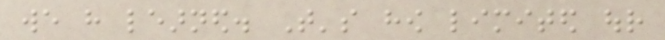we have learned. That's how limited our
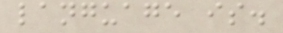language is.
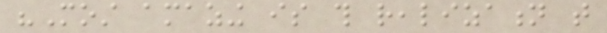"Most amazing is this realization that
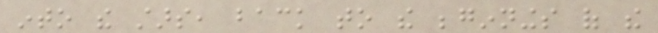into the stars, back to the beginnings of the
